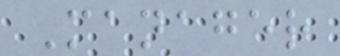Manager
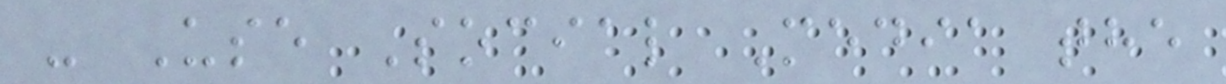- Use Social Media the
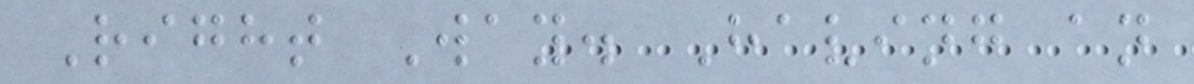Right Way. Having an
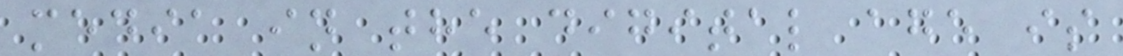media in the digital age is
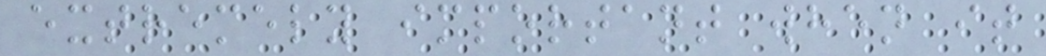extremely important when it
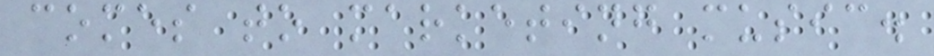comes to marketing music.
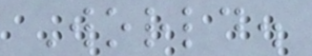World.
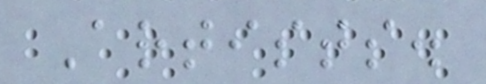Artists.
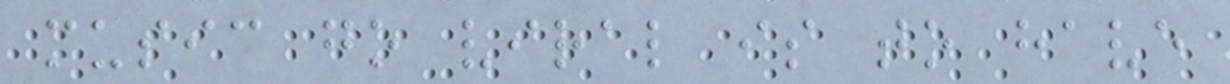music go viral is to have
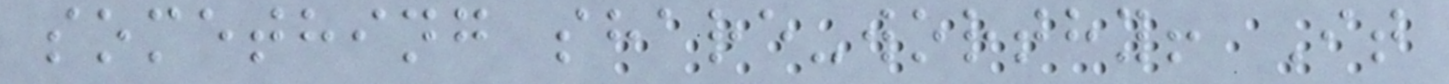something share-worthy! It
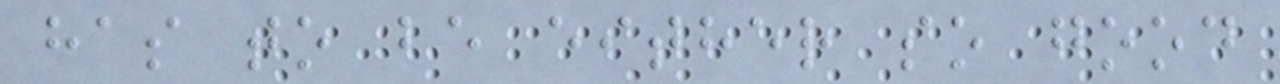has to be either so good
